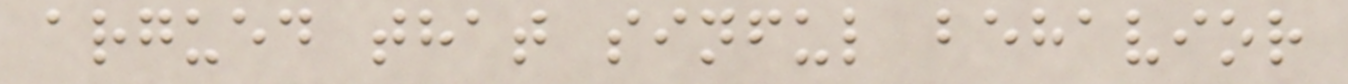argued that sinful behavior
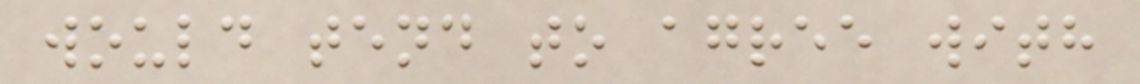would tend to agree with
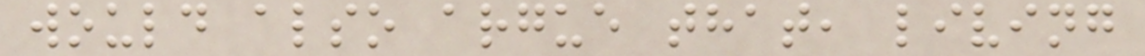would also argue that, living
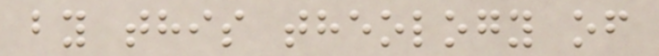by this theology of
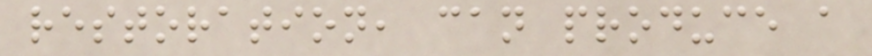restoration, can produce a
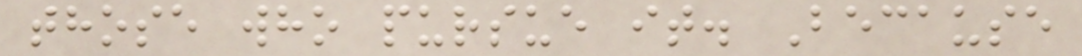those who pursue it. Because
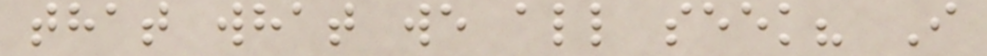that what we all seek? I
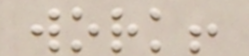work!
